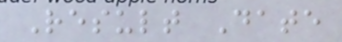Result Date
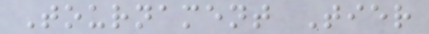Tournament Tier
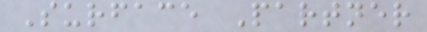Surface Partner
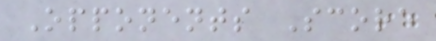Opponents Score
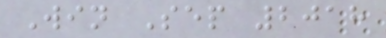Win Sep 2018
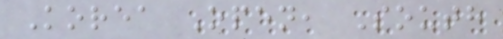Korea Open, South
